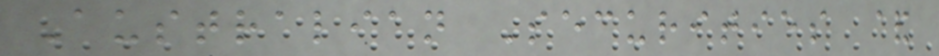Australian Securities &
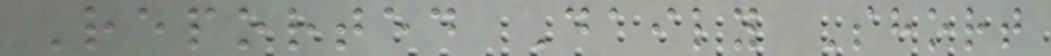Reported Daily Short
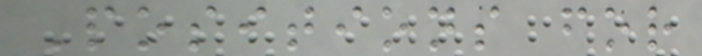Positions for
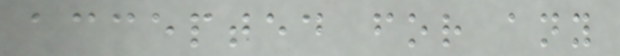accepted for any
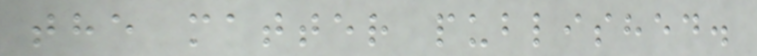the matter published.
